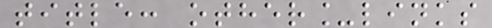title: other_links
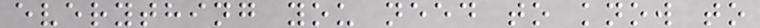everything you need to know to
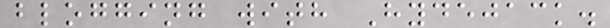blogging with Hydejack.
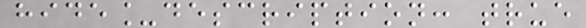hide_description: true
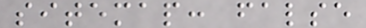sitemap: false
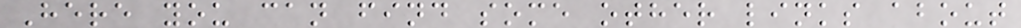Here you can find some other links about
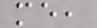me,
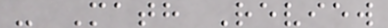- Math Review
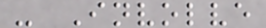- Involve
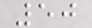50
